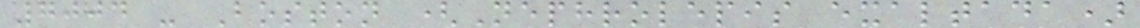7004 - Boston (Nephrolepis exaltada)
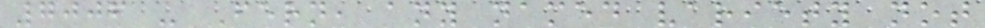7006 - Fern, any named variety not
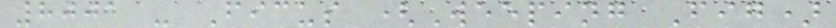8001 - Ficus (Weeping Fig)
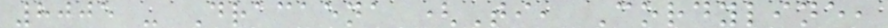8005 - Dracaena (Ti, Cordyline,
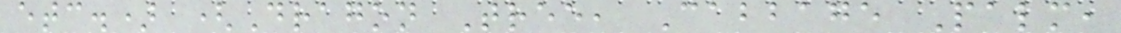etc.) (Dragon Tree, Cabbage Palm,
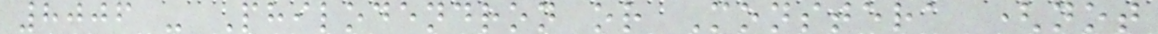8006 - Philodendron or Monstera (not
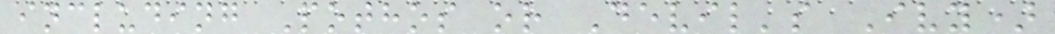including Pothos or Devil's Ivy)
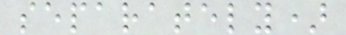separately)
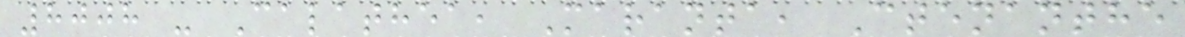8008 - Calathea, Maranta, Ctenanthe
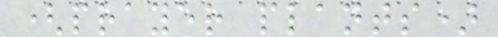(prayer plants)
